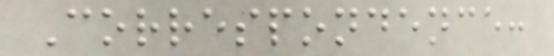Correspondence:
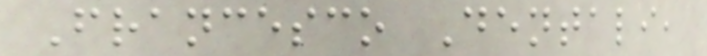Francesco Dentali,
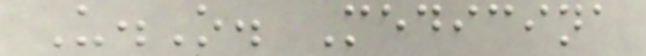U.O. Medicina
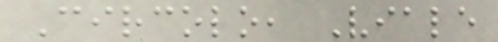Circolo, Viale
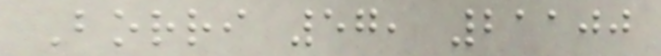Borri 57, 21100
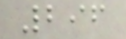296
